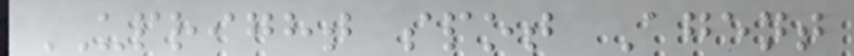UPRIGHT spot Agent
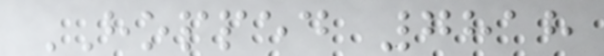HOPPED 7818
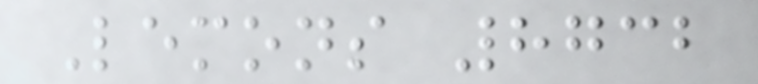Lemons 8732
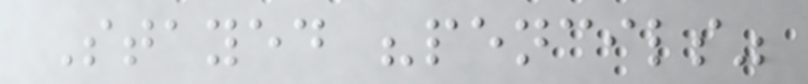Stayed "pencils"
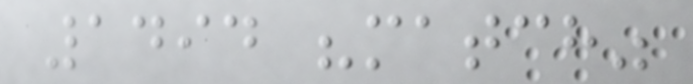1494 "match"
